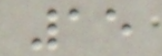15
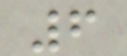6
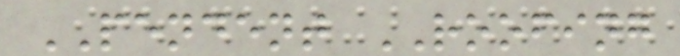PENDENT ROOFING
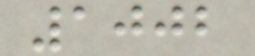1002
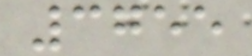3755
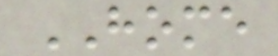HOME
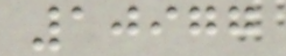10977
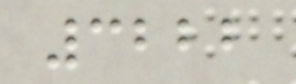3222
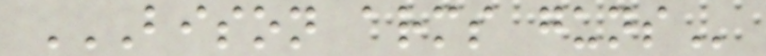BISON ARMS GUNS
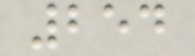254
